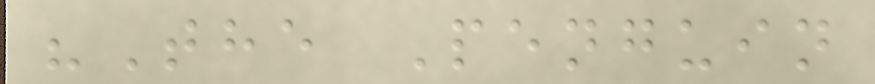"The Penguin
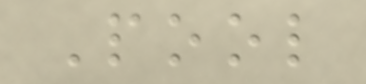Pool
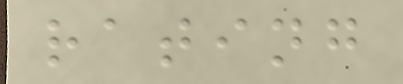rating
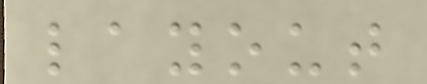layout
